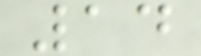14
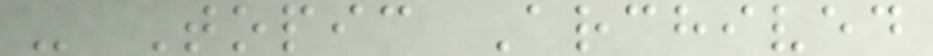- Topic Archived
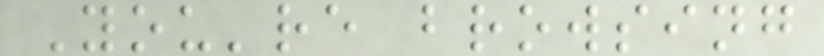You're browsing
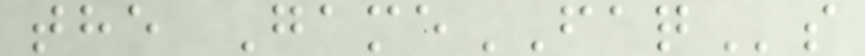the GameFAQs
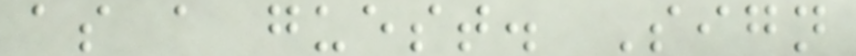as a guest. Sign
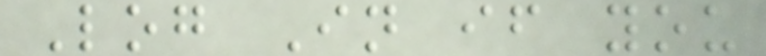Log In if you
